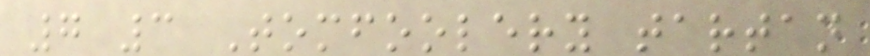7 3 Tomfoolery tartan
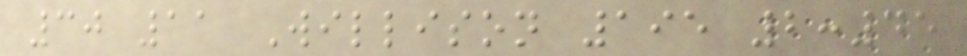30 11 Willison 195 2:45
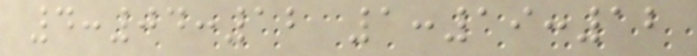4:04:12 1:19:12
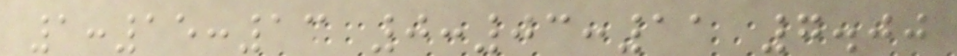1:15:13 0:03:11 7.00
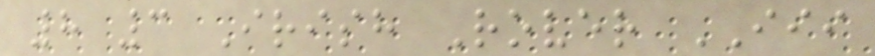8 3 Irish Rover III
